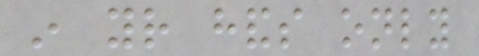in your hands only
